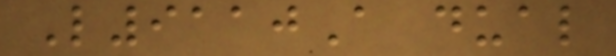L9110A dual
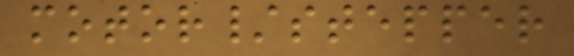motor/stepper
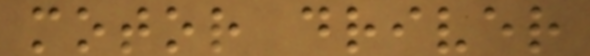motor driver
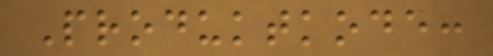Produktkode:
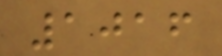1016
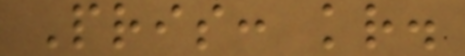Pris: kr.
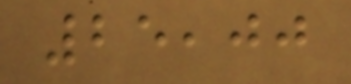25,00
